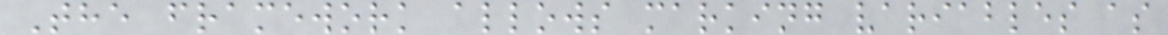The framework allows marking variables as
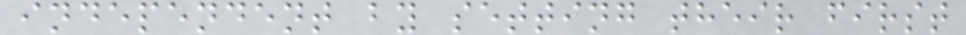independent by setting their first
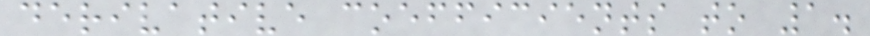derivative coefficients to 1.
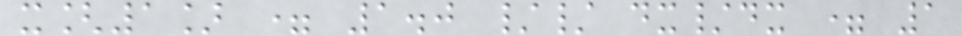x[1] = 1.0 // dx/dx = 1
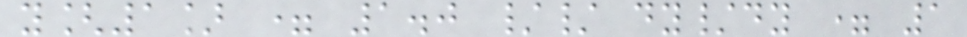y[1] = 1.0 // dy/dy = 1
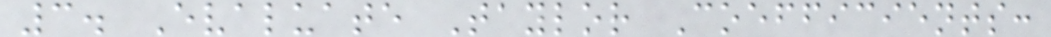3. Evaluate Taylor Coefficients:
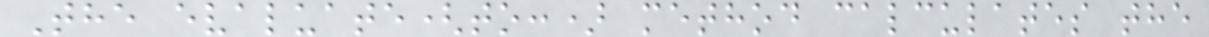The evaluate(to:) method calculates the
